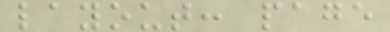layout: page
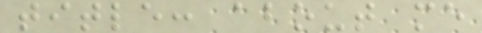title: about me
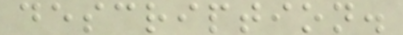description.
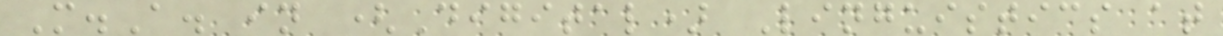M.A. in (Digital) Linguistics at
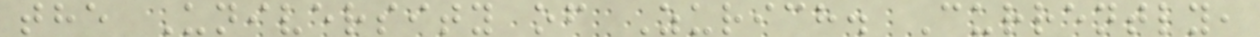the University of Zurich. Currently,
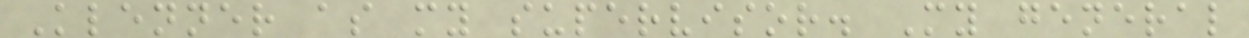Klenner as my supervisor. My general
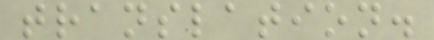translation.
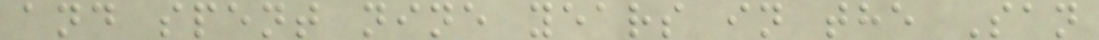and spent nine years in the San
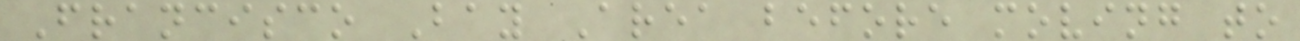Francisco Bay Area before moving to
